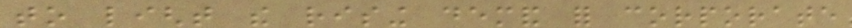to light the rising demand for corporate
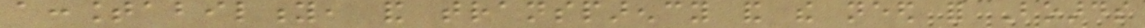accountability, and transparency and the need for Boards
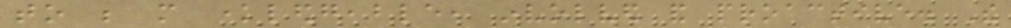to be more knowledgeable, involved and proactive. The
